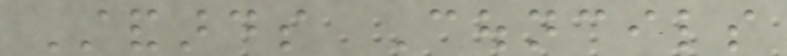Standards Councils
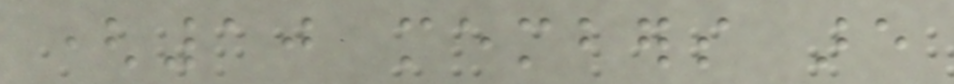(10 members are
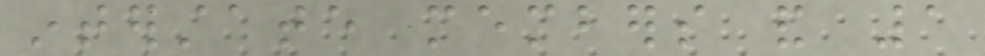interstate members and 1
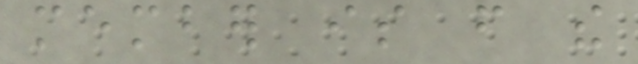member is from the
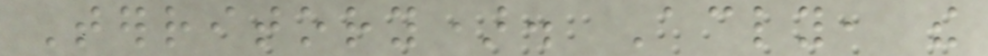Territory). Accordingly, the
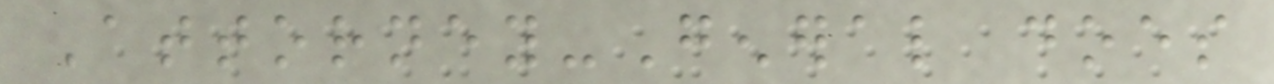Attorney-General does
